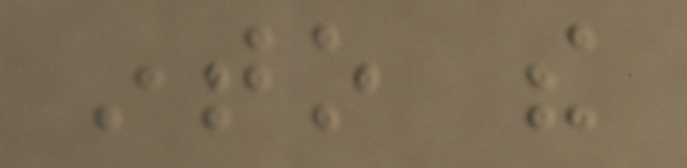into the
